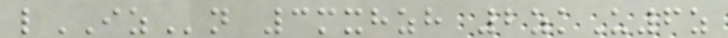lIZn 3mxhzh 2zkU6z
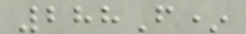288F*
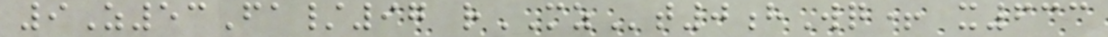9Z53Fa/97 rMZt0hWq+ x633
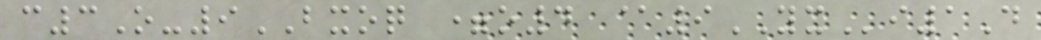c3O-9BXOQ =o4 @9YXi1D
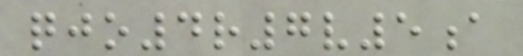qjo4r7v5a
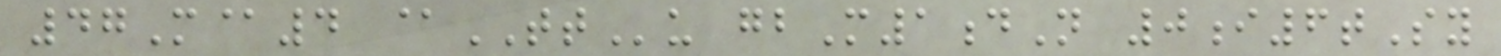47M@4 @TTu gbM1dN 0i6tSy
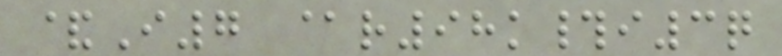&I7 @r98k#i3q
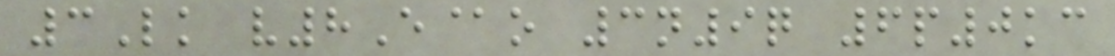3Lk v8E@o 3n9q 6p0kc
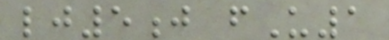lj5j fU1
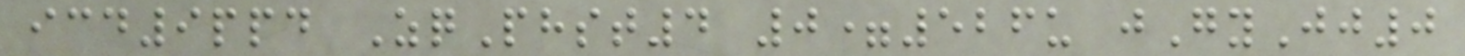icd9ppd ZqPhst4 0=526u jGyJj0
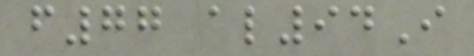f77 al94I
